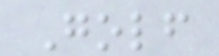Golf
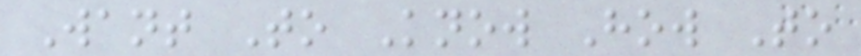Want To Know How To
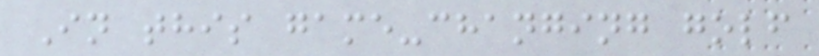In this game-changing golf
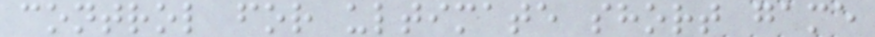control for ultimate short game
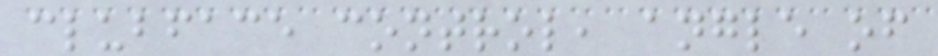clubface control, angle of
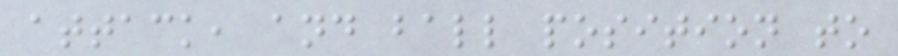attack, and ball position to
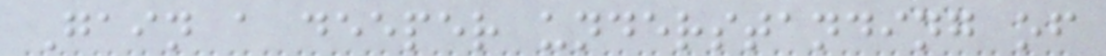Gain a deeper understanding of
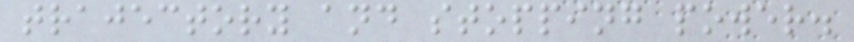trajectory and stopping power.
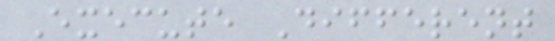Execute Different
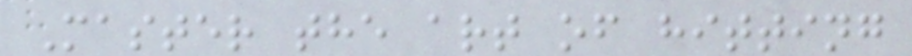Master the art of hitting
